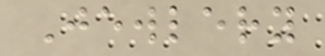Jewlery
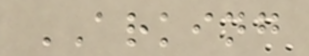ARKING
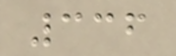336
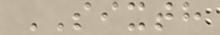SIXTH
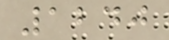1240
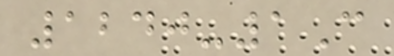1240-1C
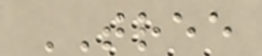TREE
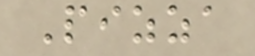Pizza
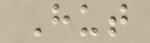Hut
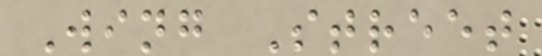Wing Street
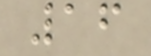16
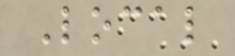Local
